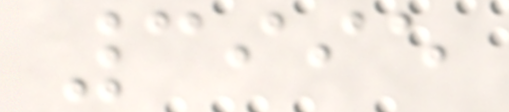3995
